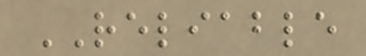RELIABLE
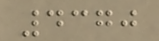4370
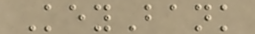KeyBank
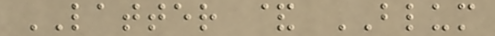LATTER & BLUM
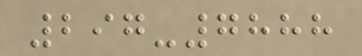297-7888
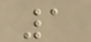1
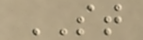ST
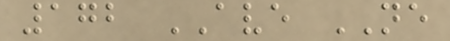172 AVE NE
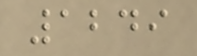1249
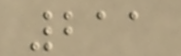211
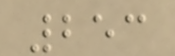253
